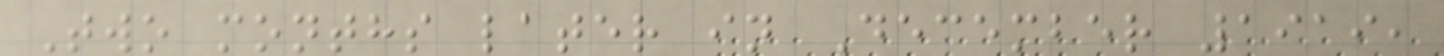Two months later in December 1919,
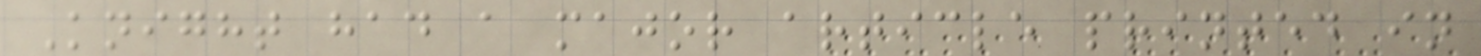Knight had a major article printed in
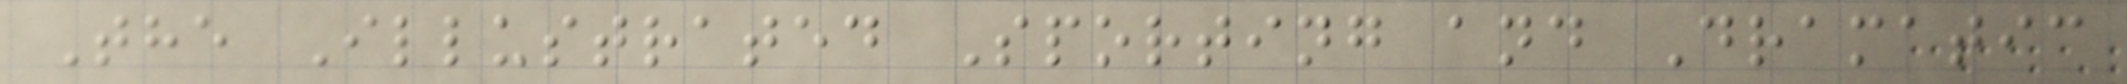The Illustrated Sporting and Dramatic
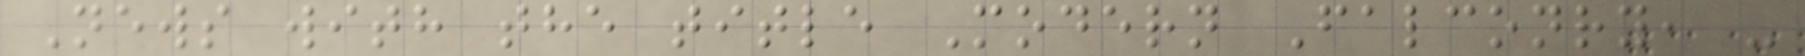News with the title Modern Falconry, -
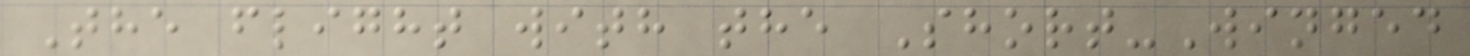The flight with the Short-Winged
